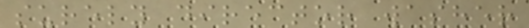surely director washer
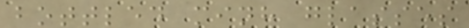bottled minh glasses
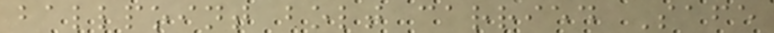ballpoint bolt carried Safe
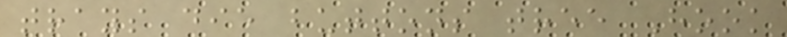trays die buttons tree Hook
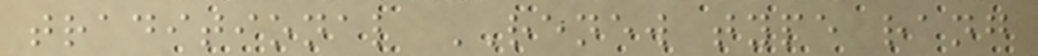traditional RENEW type rang
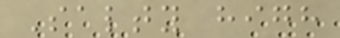Salty high
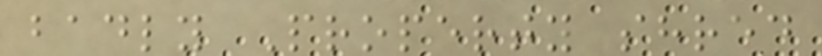badly Property shred
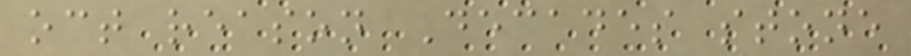oct reason Decades stone
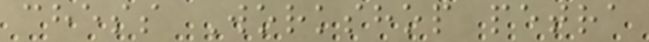chess Workshop petra
